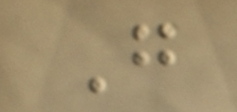G
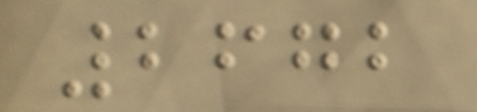2672
